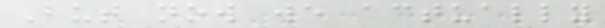But now we actually
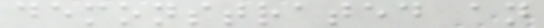demonstrated an
